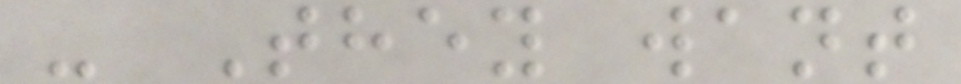- They want
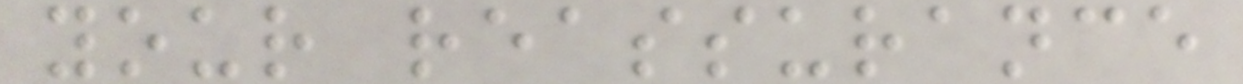your reassurance
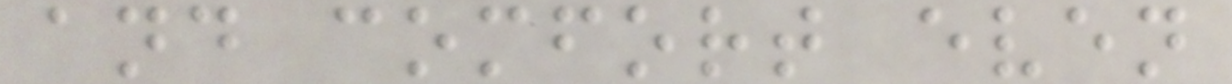and comfort even
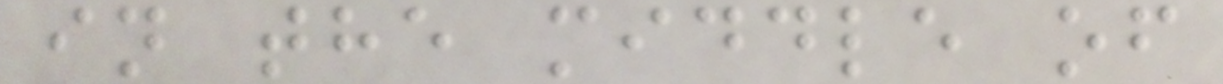in the middle of
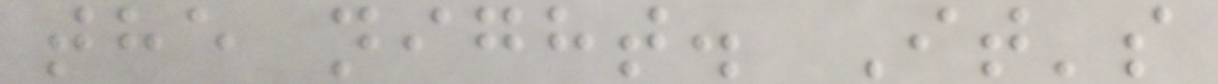the night. It's
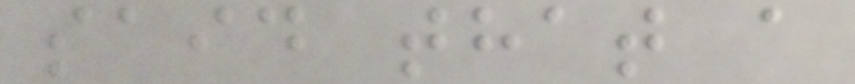said that a
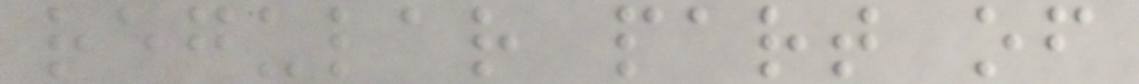regular part of
